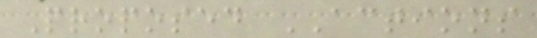Proposed ACTIONS
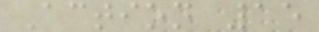Action 15
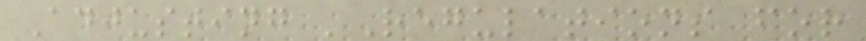Adjusting 'Regulations for
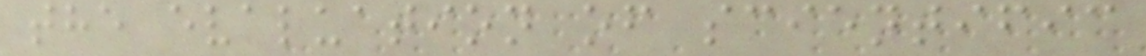the evaluation of scientific
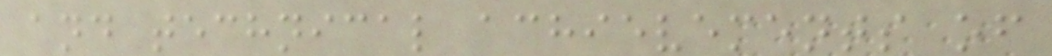and technical achievements of
